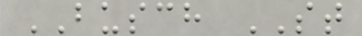BUSCH ST
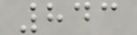843
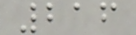216
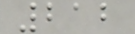212
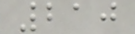210
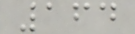164
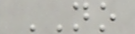NO
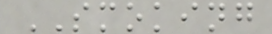SMOKING
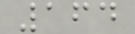164
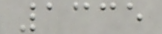1335
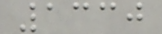1330
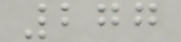277
